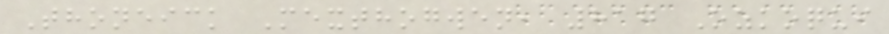Thoneick Mexthogwen, 817 Ozkoqui
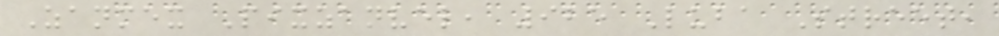Zanmex Pixzanvel, 925 Luba Street,
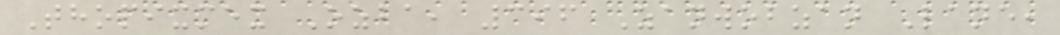Thopixmex Ozba, 396 Zanwobzan Lane,
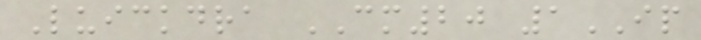Luickdra CM20 1IP
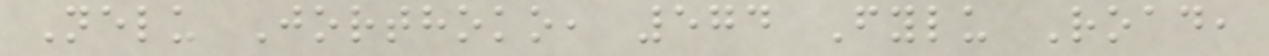Nelu Jorthoko, 574 Fylu Road,
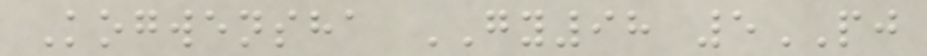Kogwensha GY98 5PJ
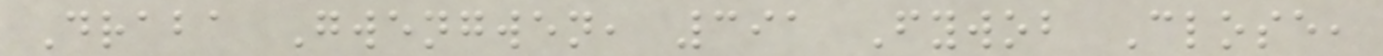Draba Gwengwen, 391 Fywob Close,
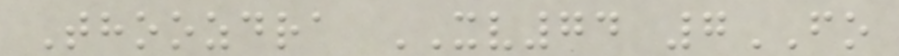Thoozdra XV74 7FO
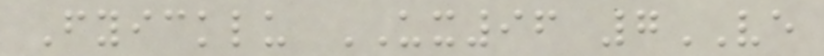Fyicklu UX96 7VE
